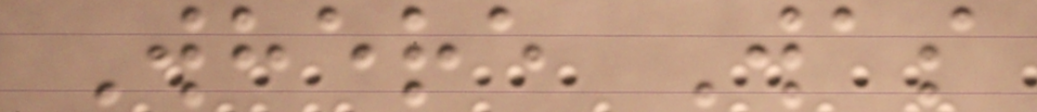Where Was
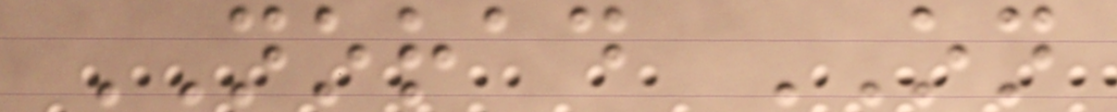NORAD ON
